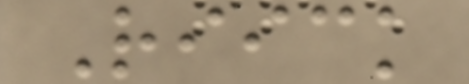Riick
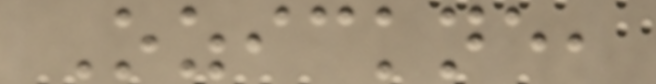Ozickne,
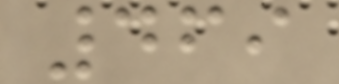469
